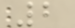2
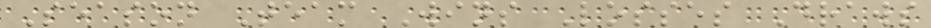Season Team Wins Losses Draws
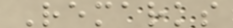Remarks
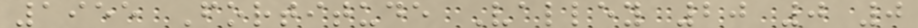1955 Fortitude Valley 20 0 0
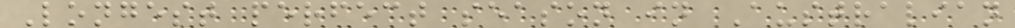Longest perfect season in Australian
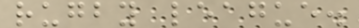rugby league.
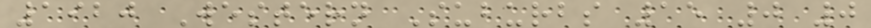1920 Western Suburbs 15 0 0
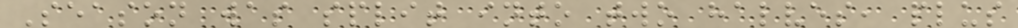Season was split into two halves, plus
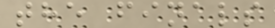the finals
